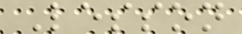Lesson
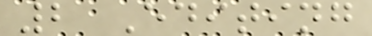2 Editing
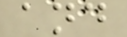and
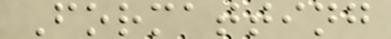Formatting
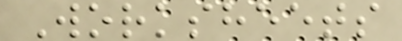Worksheets
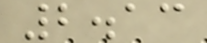2.13
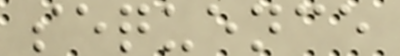sequence
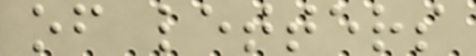of letters
